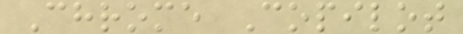Chrome Copilot
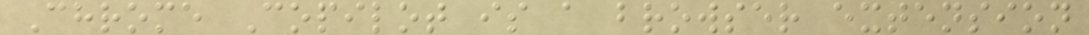Chrome Copilot is a browser extension
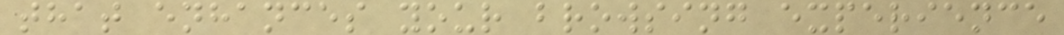that enhances your browsing experience
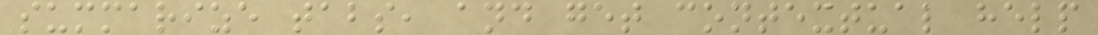summarize tabs, and get contextual help
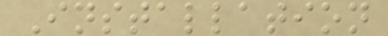Installation
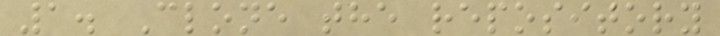1. Clone the repository
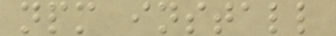npm install
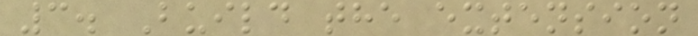3. Build the extension
